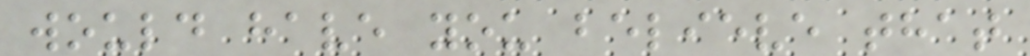would have you believe that
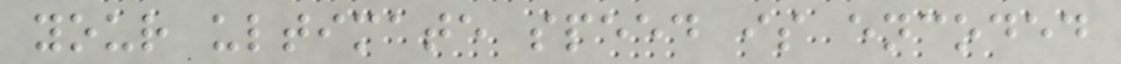your ultimate speed is encoded
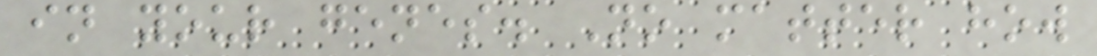in your genes. No matter how
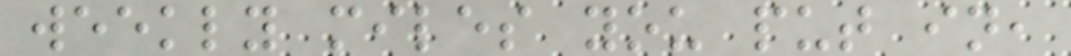weekly miles you put in,
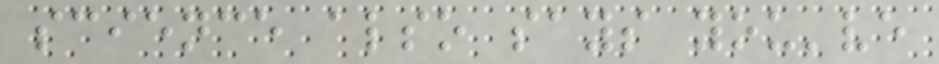science also says you've
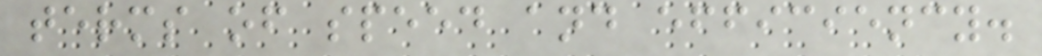terms of speed and efficiency.
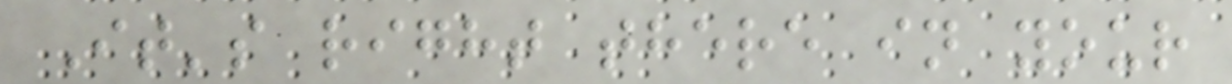It's right there in your
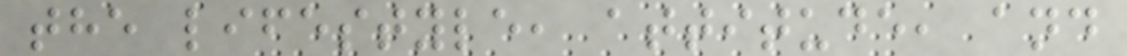the lifestyle, attitude, and
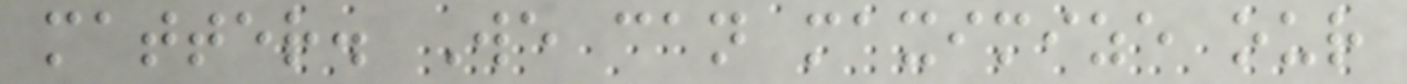matter. We can maximize our
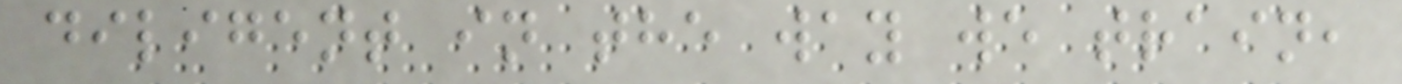diligent in the way we train,
